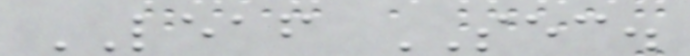LEAF SEC.
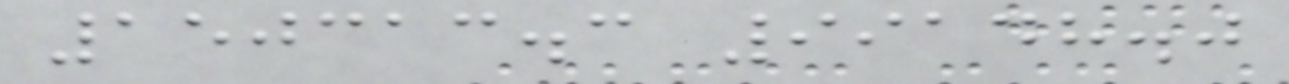150313.3 99148.0
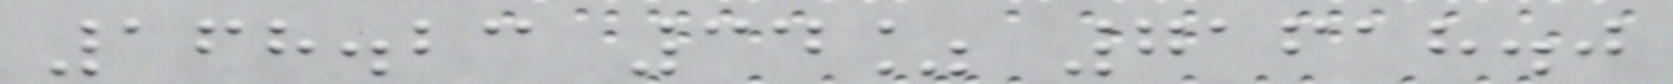168.23 34% 71618.0
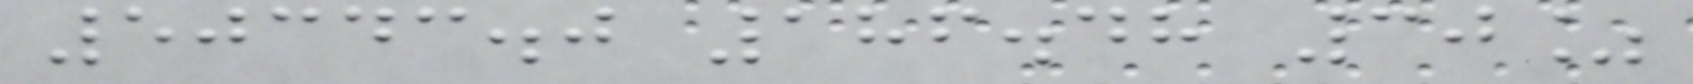50343.0 186.48 30%
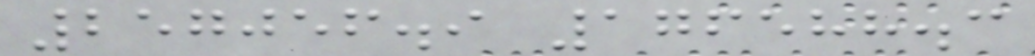257056.9 176588.3
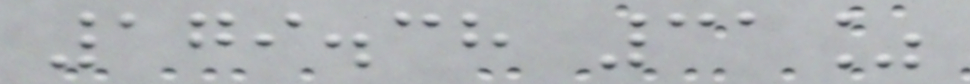179.38 31%
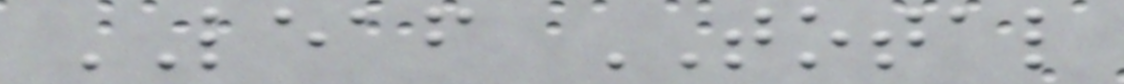LEAF TOTAL
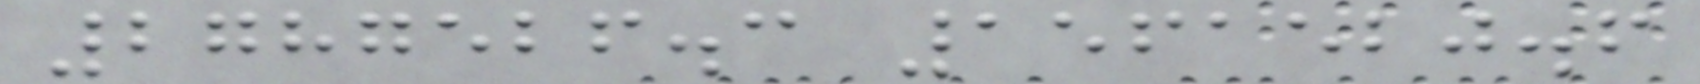2787526.3 1561520.6
